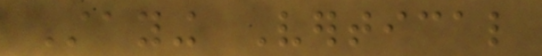Staying Vertical
